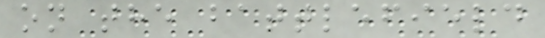on the battlefield
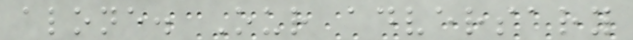alone. Our adversary
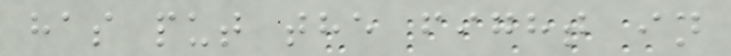has put the fight in
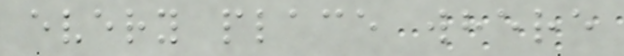every place where
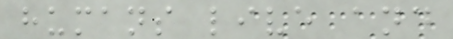humans live and
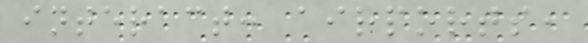interact: airports,
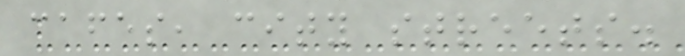cafes, city streets.
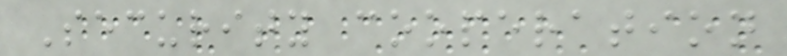Security cooperation
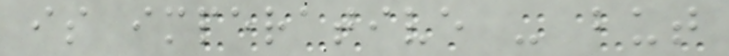is imperative - but
